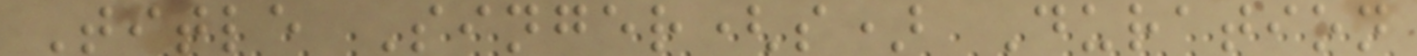Title Singer(s) Duration
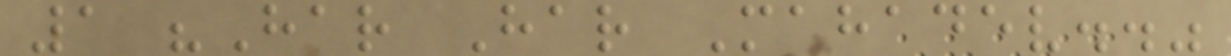1 "Har Har Mahadev.."
